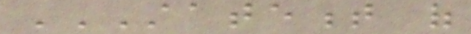STATEMENT OF
